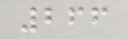266
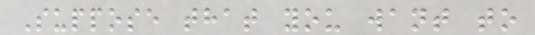Suppose that you want to
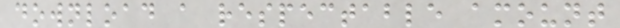download a respectable amount
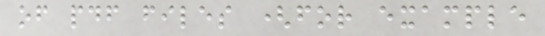of pdf files (for example
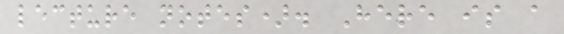lecture notes). Here is a
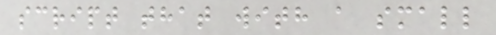script that with a small
